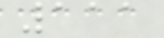111
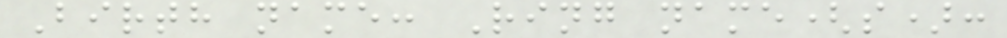Birth name: Ring name(s):
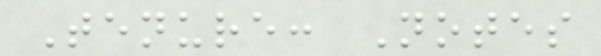Tenure: Notes
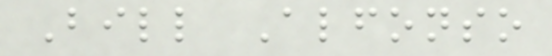Bill Alfonso
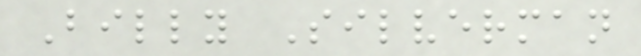Billy Silverman
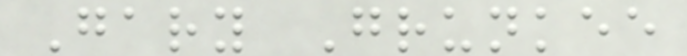Gary Grunkee
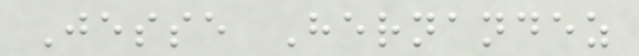Jesse Hernandez
